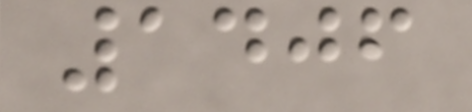1406
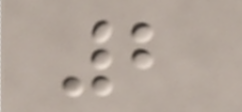2
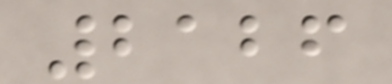2126
